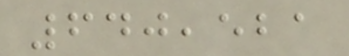640,521
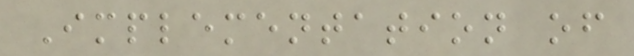Implementation of
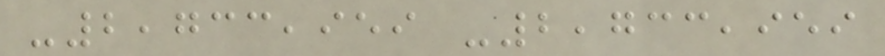-2,733,959 -2,733,959
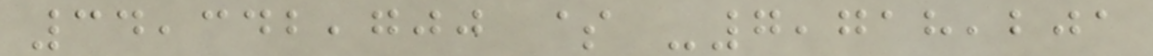34,342,700 $ -7,718,201
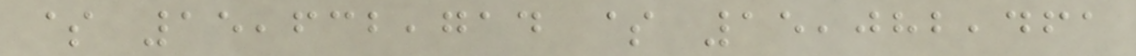$ 15,632,714 $ 15,082,461
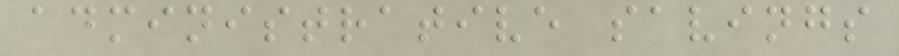administrative savings
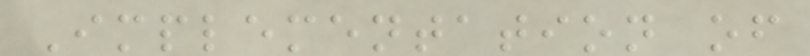Implementation of
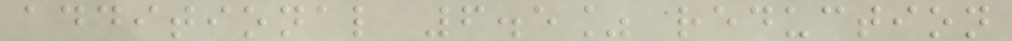additional 6.5% reduction
